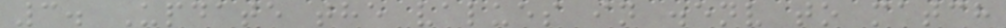3. Update the values in .env to match
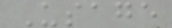Usage
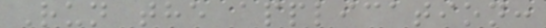Run the application:
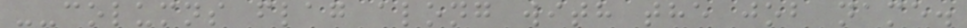--columns flag along with the job name.
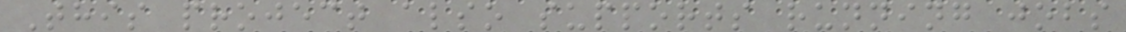This project also supports running jobs
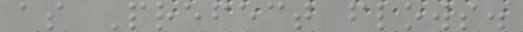as Prefect flows.
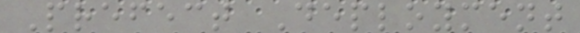Prefect Deployment
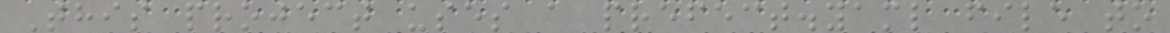This project uses a prefect.yaml file to
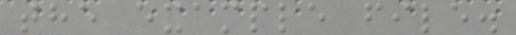the example file.
